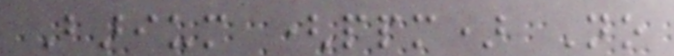Barium (ppm) No
